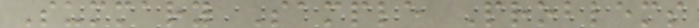Summary Sample Problems
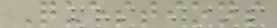Questions
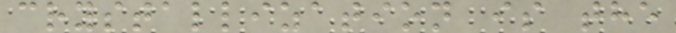crystallization is the
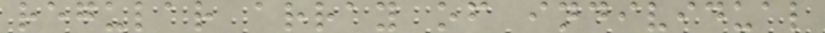regular array of individual
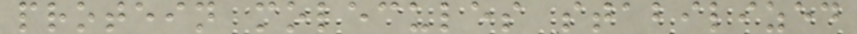protein molecules stabilized
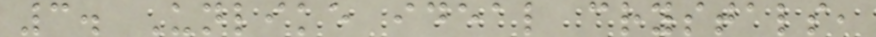3. Unlike ideal crystals,
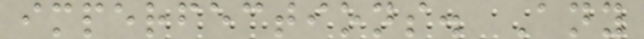imperfections. Any
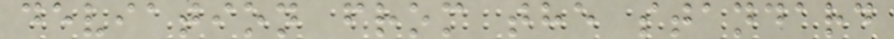deviation from the standard
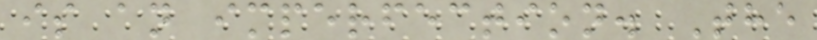is an imperfection. The
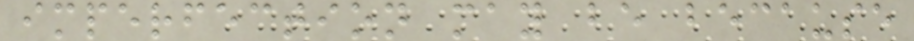imperfection may be because
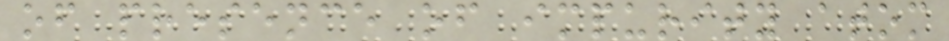of presence of impurity atom
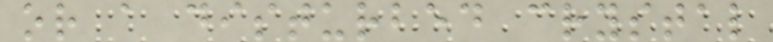or a disturbed crystal
